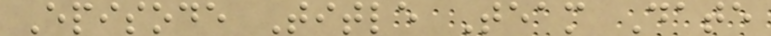Episode Title Team Date
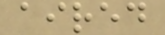aired
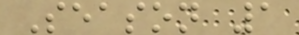Season 1
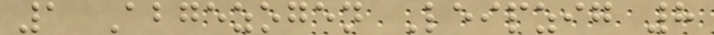1 Abgezogen Leipzig 8
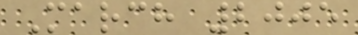March 2005
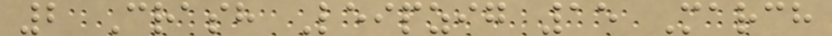2 Crash Leipzig 15 March
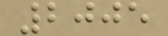2005
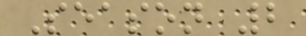Season 2
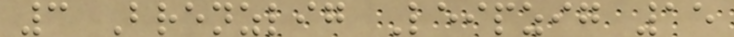3 Brenzlig Leipzig 15
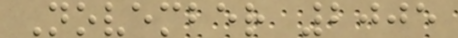November 2005
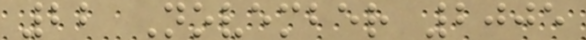22 November 2005
